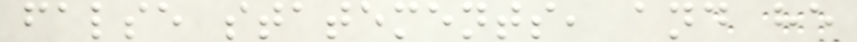false statements, and he
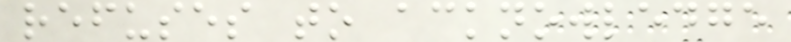refuses to acknowledge
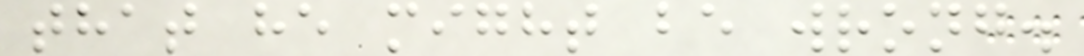that he might be wrong.
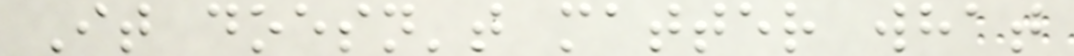It doesn't matter what
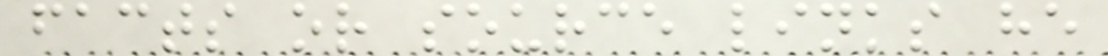facts or source links he
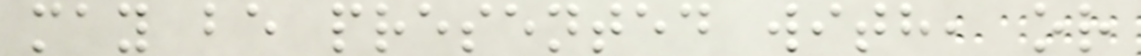may be presented with, or
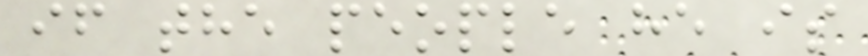if the people he is
